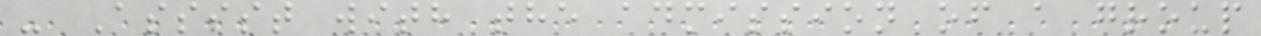- Assist with the admission of a group
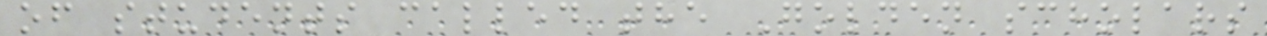of students called the Golden scholars
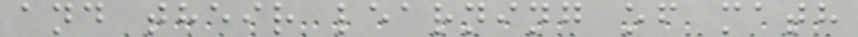and their learning of math
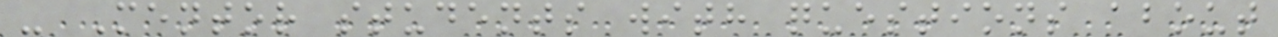- Mentor students with questions about
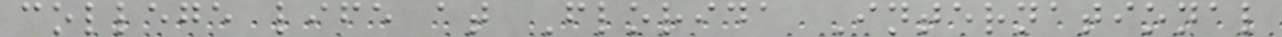college life at Florida International
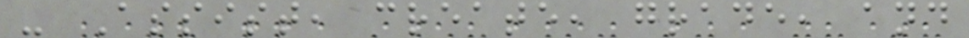- Assist, create, grade, and
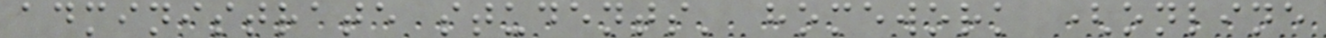administrate students' homework (online
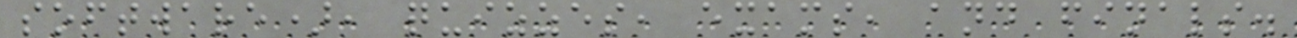software), quizzes, exams, and finals.
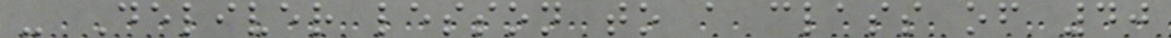- Deliver lesson to a class of 40
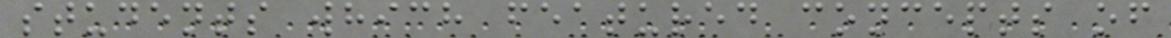students which featured concepts of
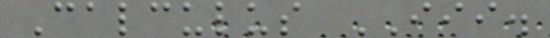Calculus III.
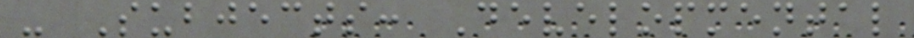- Subjects: Developmental
